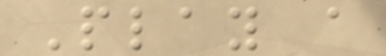Play a
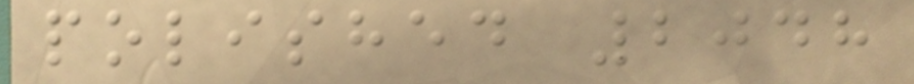polished 2048
